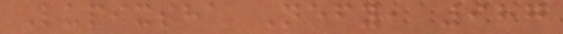Lupixsha Nefy, 987
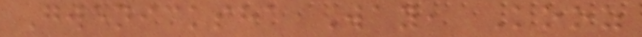Gwenicksha Way, Kooz
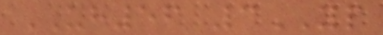UH56 3YP
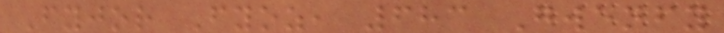Fyjor Fyoz, 683 Gwenfy
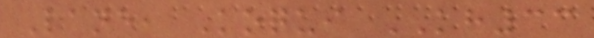Lane, Koqui KH33
